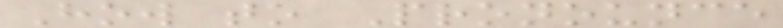How to Pronounce
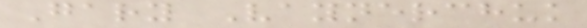Gary Vaynerchuk
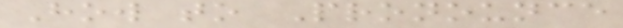How to Pronounce
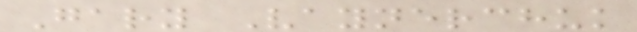Gary Vaynerchuk
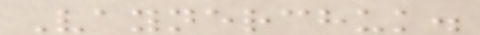Vaynerchuk.
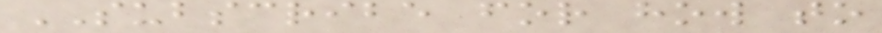SUBSCRIBE for how to
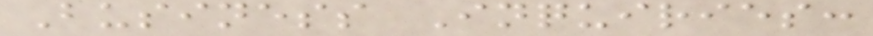Business Inquiries:
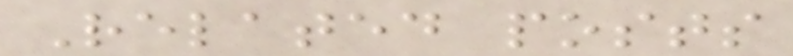Related posts
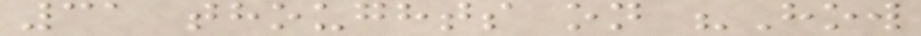31 thoughts on "How
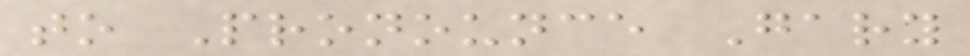to Pronounce Gary
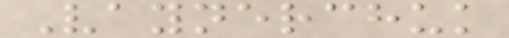Vaynerchuk
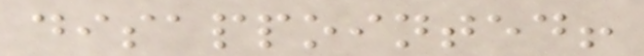disappointed!
